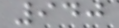940
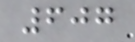607
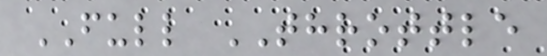FULL THROTTLE
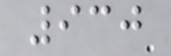930
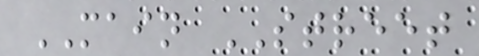MAIN STREET
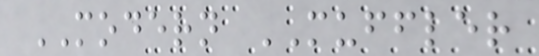MODERN MUFFLER
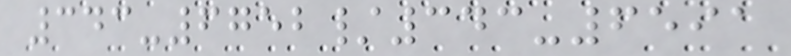343-6752/343-6591
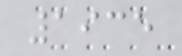1935
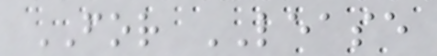FOR LEASE
